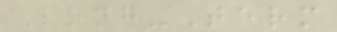Long-Term
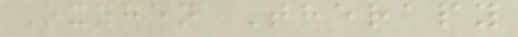Oxygen Therapy
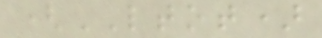(LTOT)
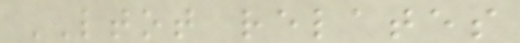LTOT relates
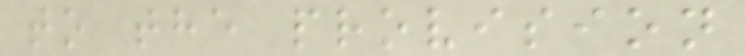to the provision
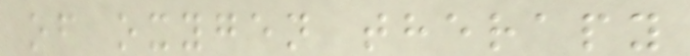of oxygen therapy
